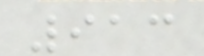913
